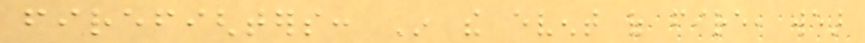firefighters: In the event of fire, wear
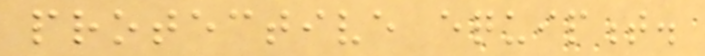protective equipment.
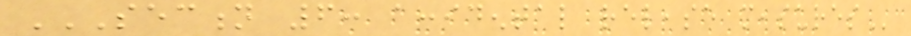SECTION 6: ACCIDENTAL RELEASE MEASURES
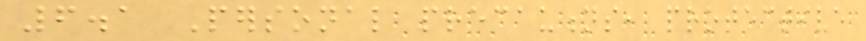6.1 Personal precautions, protective
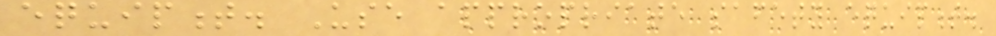equipment. Use appropriate safety equipment.
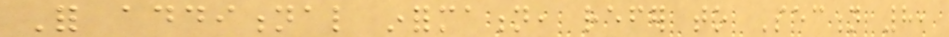For additional information, refer to Section 8,
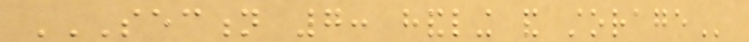SECTION 7: HANDLING AND STORAGE
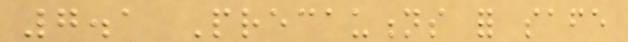7.1 Precautions for safe
